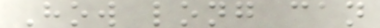How long can
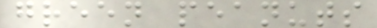green peanuts
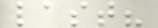last?
